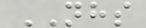NHS
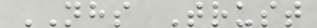NHS Trust
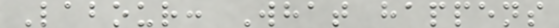Labour: What happens
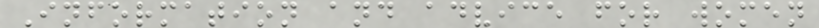Information and advice for women
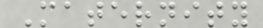Maternity
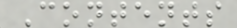Contents
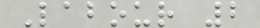Labour 2
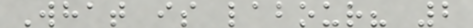What is labour? 2
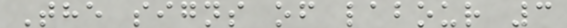The signs of labour 3
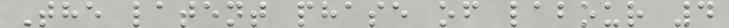The latent phase of labour 4
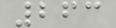263
